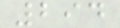294
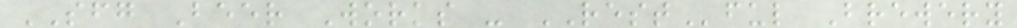SFG Beer Works - RESTful Brewery
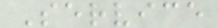Service
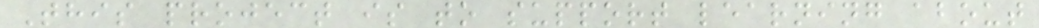This project is to support learning about
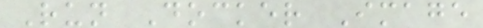Run Docker Image
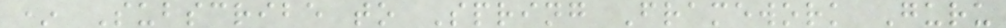* Subscribe to Spring Framework Guru
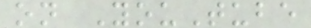on YouTube
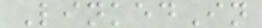LinkedIn
